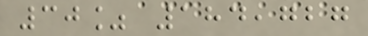30% 184,727
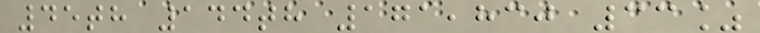45th 144th 171,830 33%
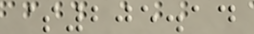$205.14
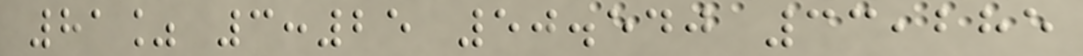81% 3:25 50.540 33,285
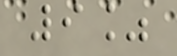9%
